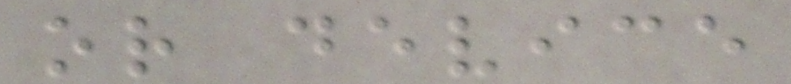or device
